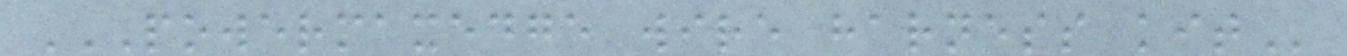POWERMAXEDGE WIRE HARNESS KIT
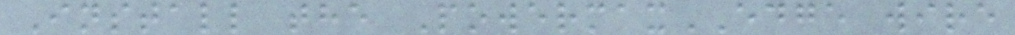Install the PowermaxEDGE wire
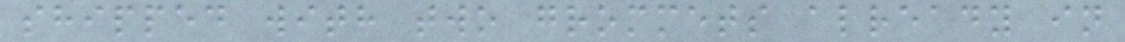shipped with two grommets already in
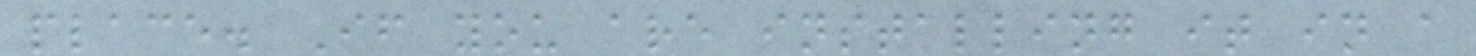place. If you are installing it in a
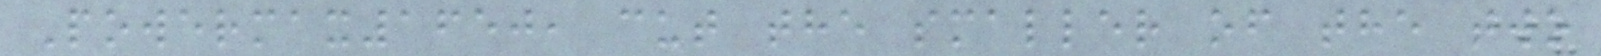Powermax1650, cut the smaller of the two
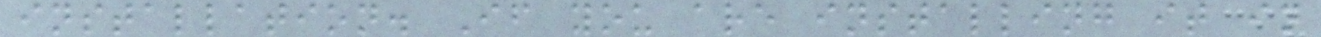installation. If you are installing it in
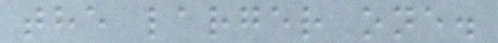the larger one.
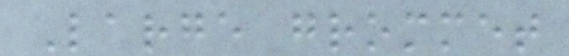Large grommet
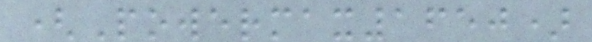(Powermax1650)
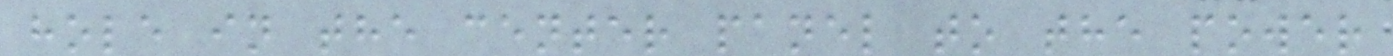hole in the center panel to the power
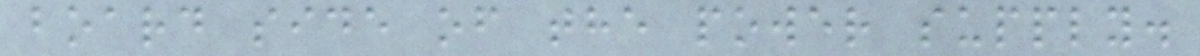board side of the power supply.
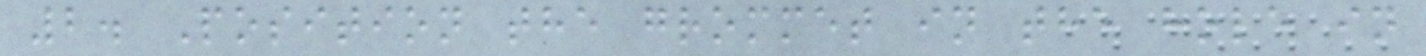2. Position the grommet in the hole in
